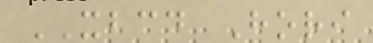XBCD Hori
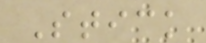Stick
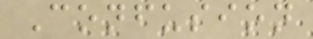Confusion
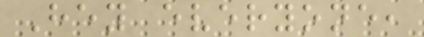Hey everyone,
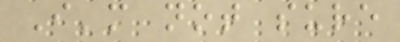I'm not sure
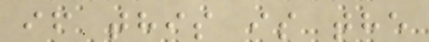if this is the
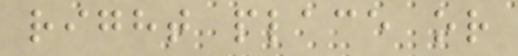right place or
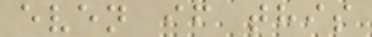even if this
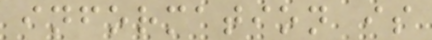information is
